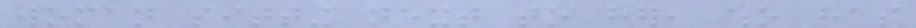woman sitting next to her, who has
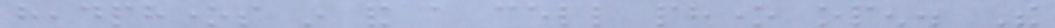headphones in and a cell phone open. The
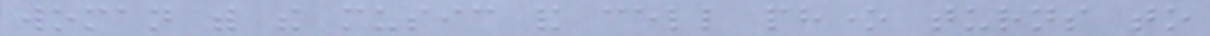woman with the music and cell phone turns to
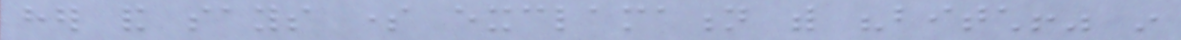her and says some exclamation with "bitch!" in
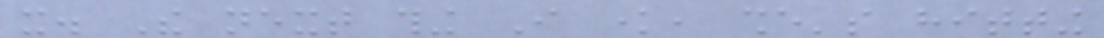it. The next thing I know, she's hitting
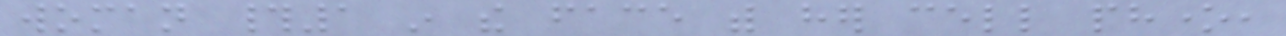woman #1 in the face with her cell phone,
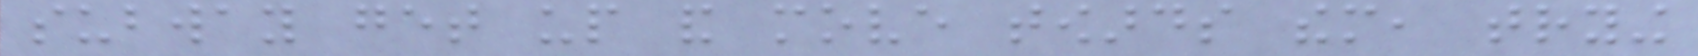subway get up and move towards them, trying
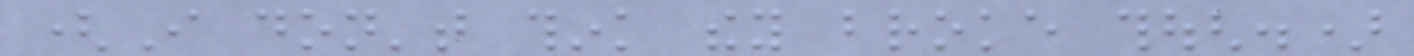(I don't think they broke though.)
